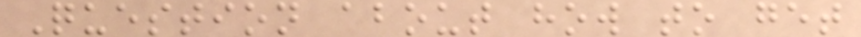Question about how to get
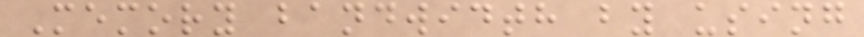Memory bandwidth by using
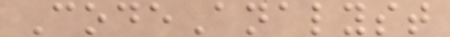CodeAnalyst
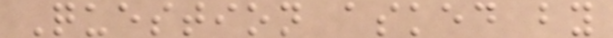Question asked by
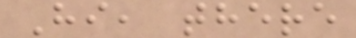Hi, there
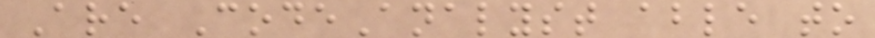Are CodeAnalyst able to
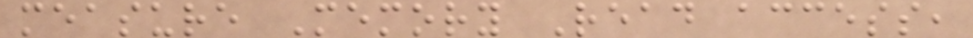measure Memory Read access,
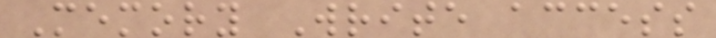Memory Write access
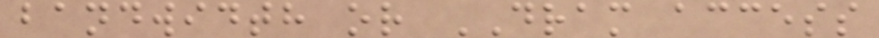bandwidth or DRAM access
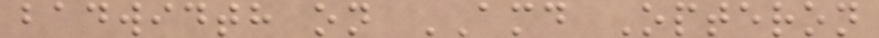badwidth on AMD Opteron
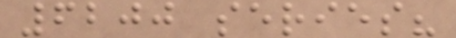6200 series?
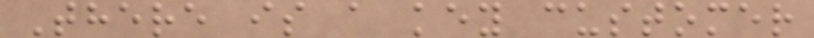There is a key customer
